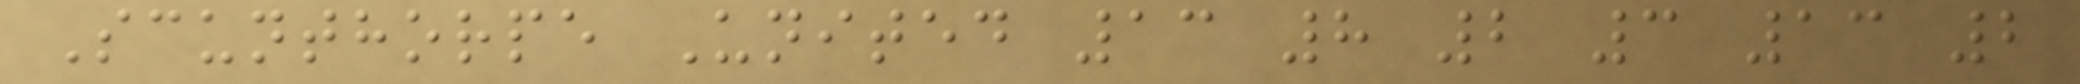Scunthorpe United 13 8 2 3 13 2
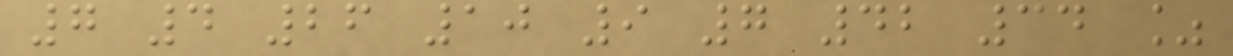7 4 26 10 9 7 42 34 %
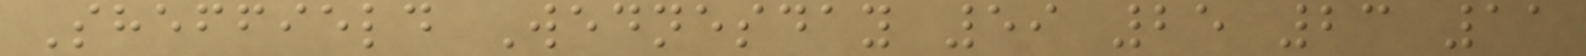Sheffield Wednesday 59 25 23 11
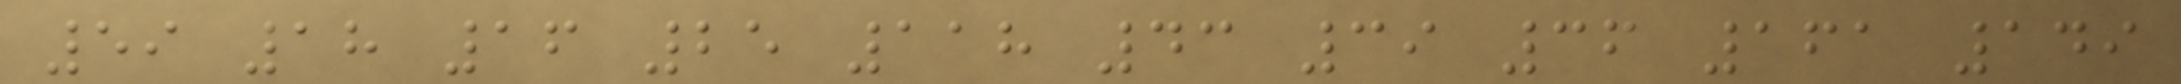59 18 16 25 118 43 39 36 161 149
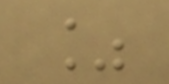%
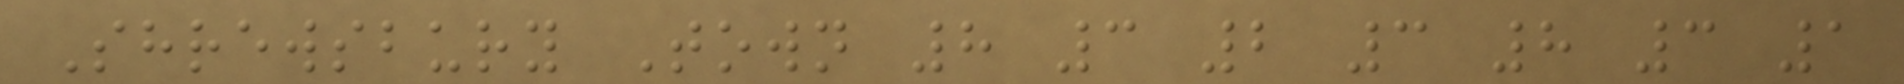Shrewsbury Town 8 3 2 3 8 3 1
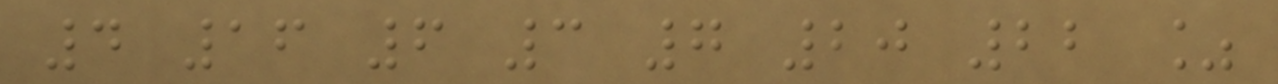4 16 6 3 7 20 22 %
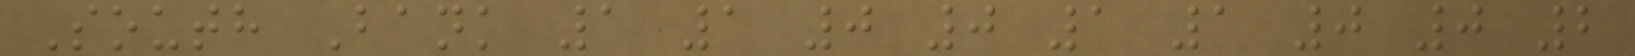South Bank 1 1 0 0 1 1 0 0 2
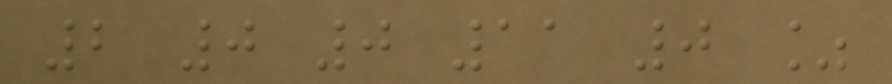2 0 0 11 0 %
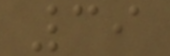39
